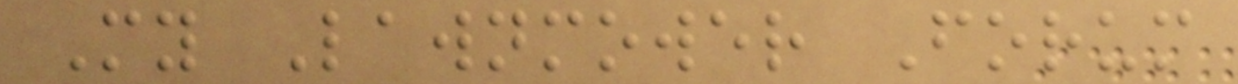My Lawnmower Forum
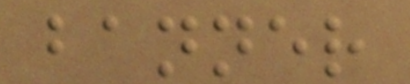banner
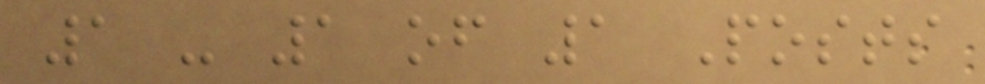1 - 1 of 1 Posts
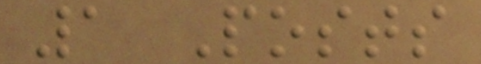1 Posts
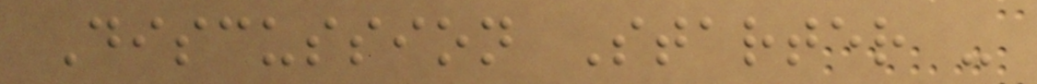Discussion Starter -
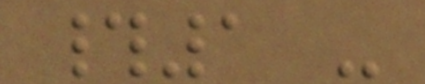#1 -
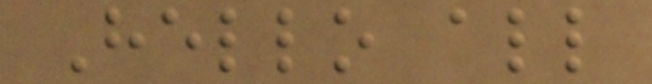Hello all
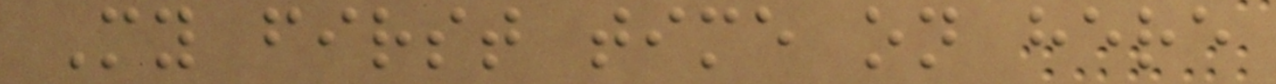My first time on here
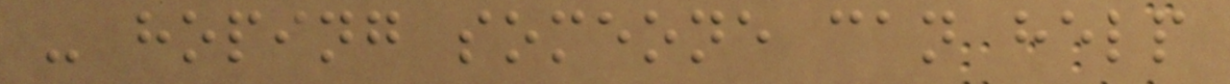- hoping someone can help
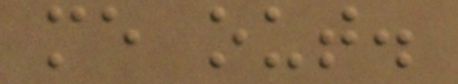me out.
